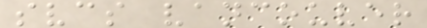svcs vancouver
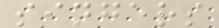singers
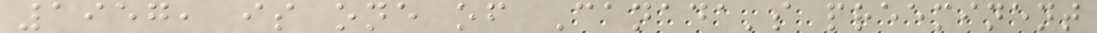1957, is one of Canada's preeminent
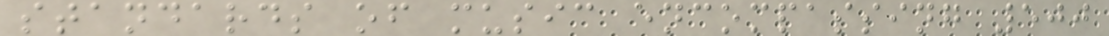standards of music encompassing 500
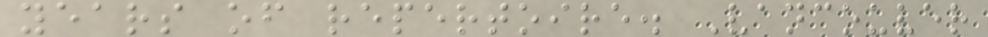years of repertoire. Vancouver
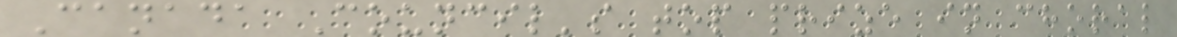Canada Council's top prize in choral
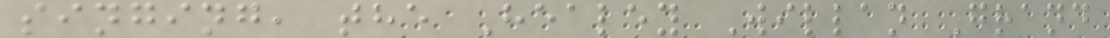singing, the Healey Willan Grand
